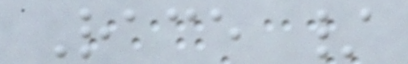Race /
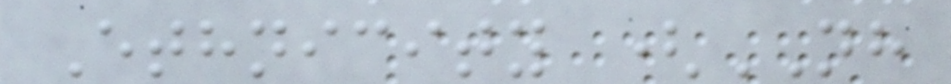Ethnicity (NH
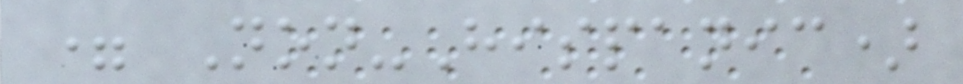= Non-Hispanic)
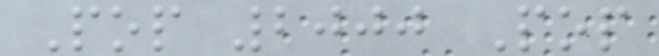Pop 2000 Pop
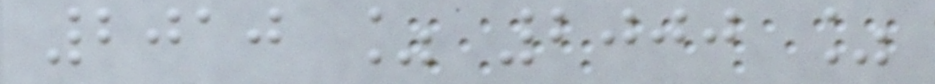2010 % 2000 %
